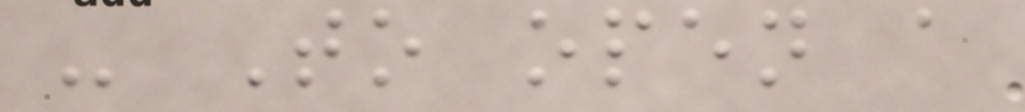- To open a
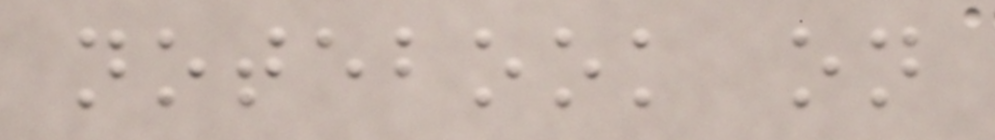notebook on
